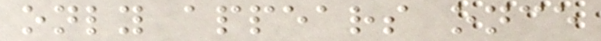only appears once
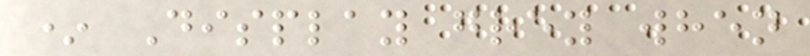* Display grey when
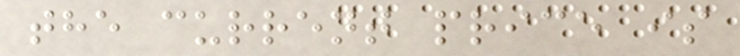the current price is
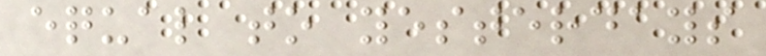equal to yesterdays
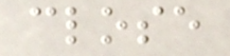close
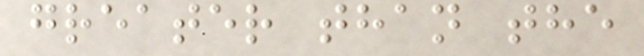greater than the
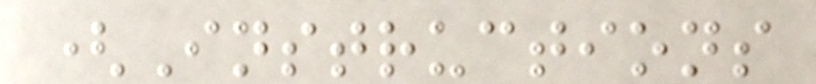(Instructions
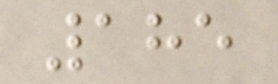185
